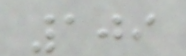109
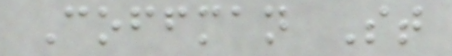Coffman St
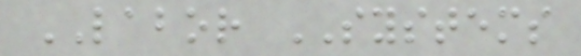LABOR SYSTEMS
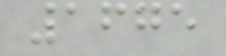1675
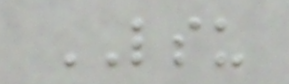LSU
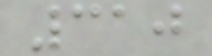310
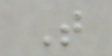T
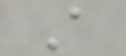A
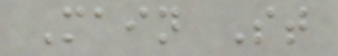Main St
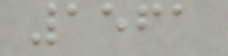1561
